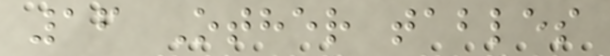16 Other tables
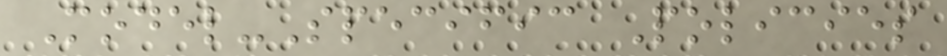Model-Specific Policies
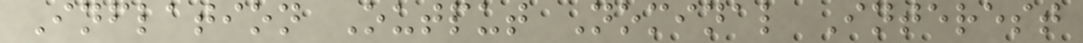Inflation Output Nominal Interest
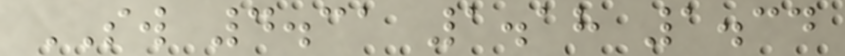SW 4.31 1.18 1.34
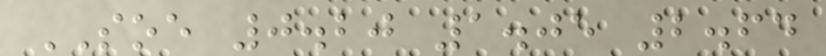SOE 0.20 1.05 2.64
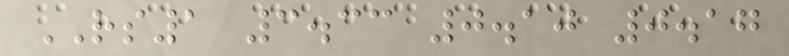RS1 3.33 0.10 0.17
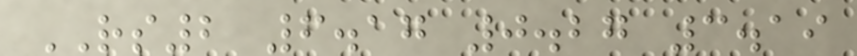RS2 6.17 0.27 3.19
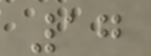17
